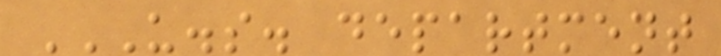U.S. DEPARTMENT
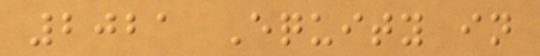2021 Equity in
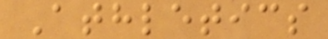Athletics
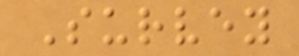Survey
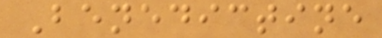Benedictine
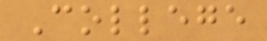College
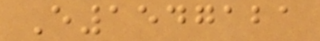E1547121
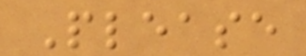Please
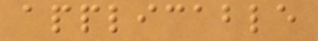applicable
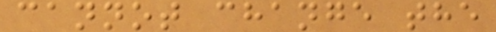cannot change the
